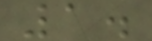1.
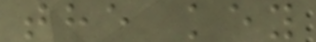the key
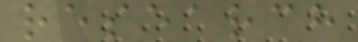research
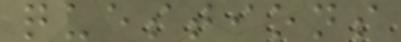questions
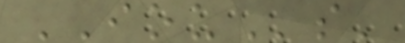IOUs'
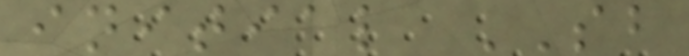initial SB
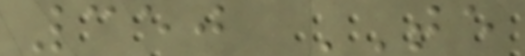350 TE
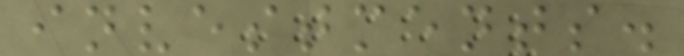investments.
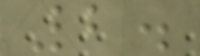2.
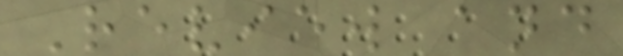Review and
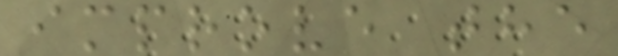improve the
